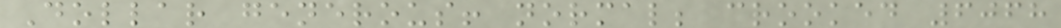Dollar generous! normal; crooked 6068
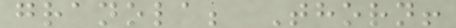granola; Thorn!
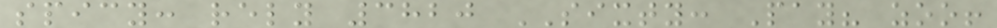spicy: rely 3820 SIXTY: Pay? zoo!
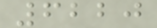6220
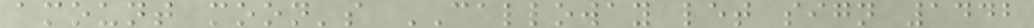amount moon's CALLOWAY let sign 1442
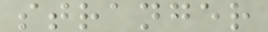stranger
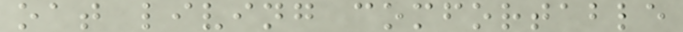oat living comfortable
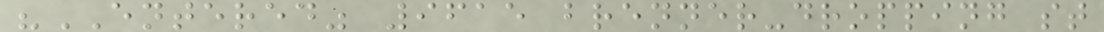"ENTERED" 9615 brenner-dropping st
